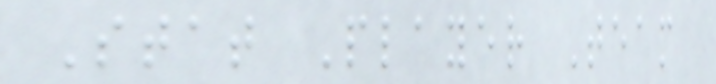Stat Player Team
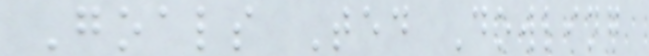Goals Ted Dowling
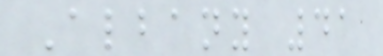Albany 41
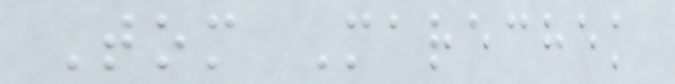Tom Marechek
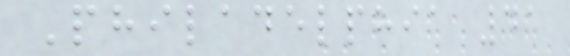Philadelphia 41
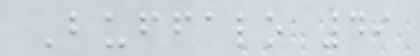Buffalo 49
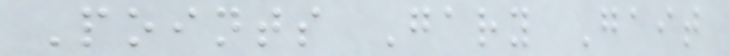Points Gary Gait
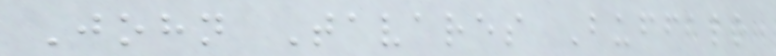John Tavares Buffalo
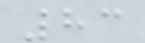83
